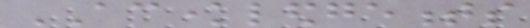ACKNOWLEDGEMENTS
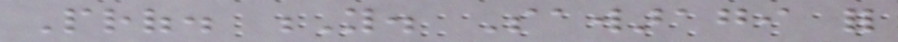Prof. Y. Sawaragi for
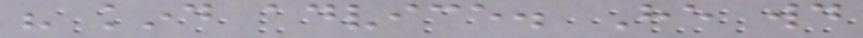his kind advice. He would
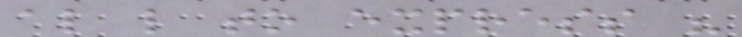also like to express his
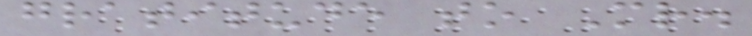gratitude to Mr.
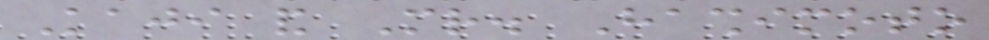Kaji and Mr. Hashimoto
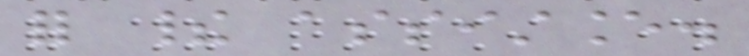for their assistance.
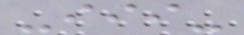-iii-
